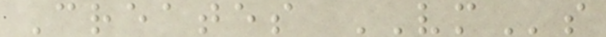Creates VMs
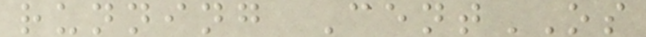running CentOS
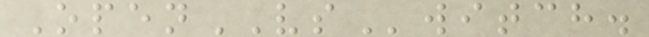OpenVSwitch.
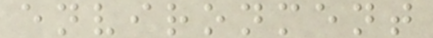environment
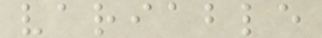variable
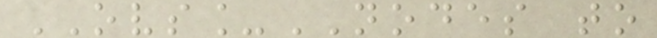OVS_NODES to
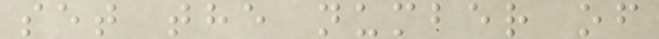set the number of
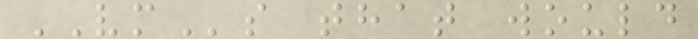VMs that would
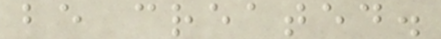be created.
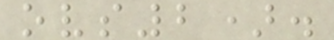ovs2).
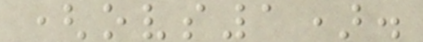(ovs1).
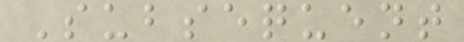Subsequent
